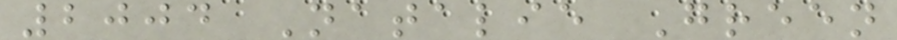2004 Natalie Green
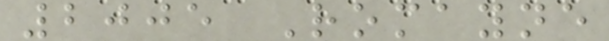2005 Romayne
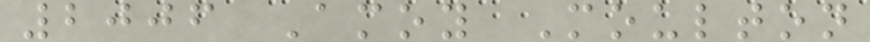2006 Amoy Moulton
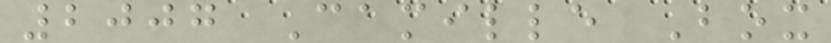2007 Camille Box
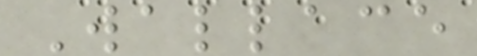Wallace
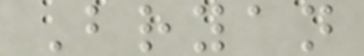Bryan
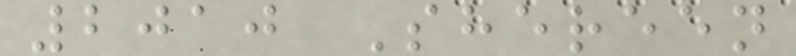2010 Shereen
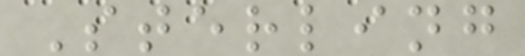Sterling
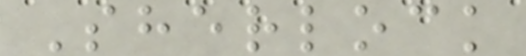Sherlock
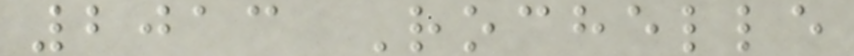2013 Rochelle
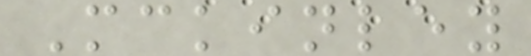Mckinley
